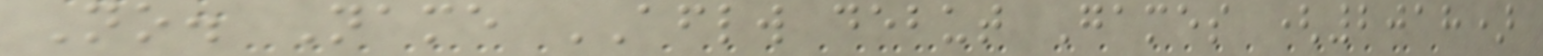No. Name AFLW debut Games (2018)
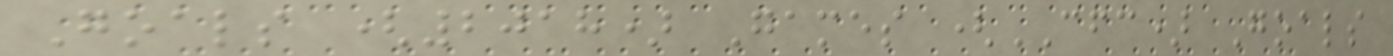Goals (2018) Games (CFC) Goals
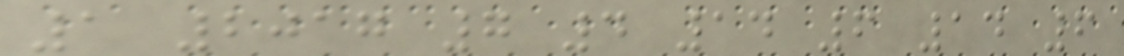1 2017 7 4 14 6 14 6
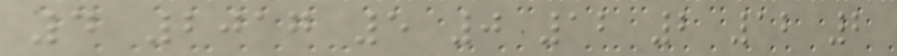4 2017 5 0 12 2 12 2
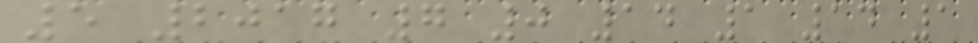5 2017 7 0 14 1 14 1
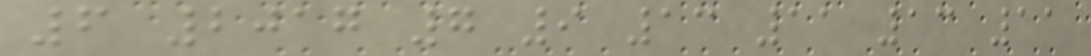6 2017 7 9 13 11 13 11
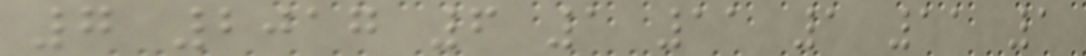7 2017 6 1 11 1 11 1
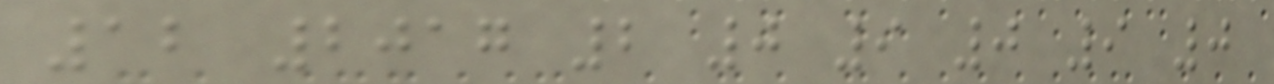12 2017 2 0 9 0 9 0
